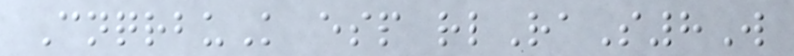CnqrbuK esp rlRaS8W
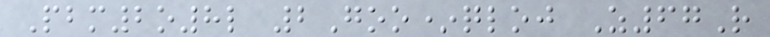Pbm2o8l 2Goo*qloj Z67R
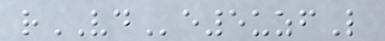rVDe5uzfL
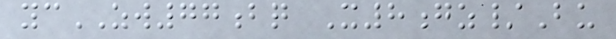ycZW77bq X8gz/Bu
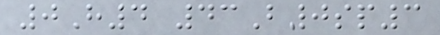0H4 43B0sp3
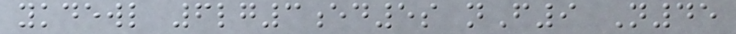ykdewl 6lg3ed5s nF9 N45
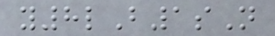y8lB1sN
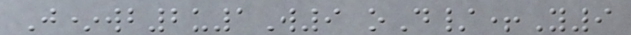J*wb2u1W9 oD/+Y9
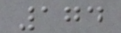174
